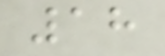18
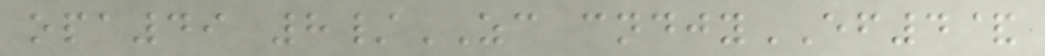opa49 8/ZC cndjyEF4&
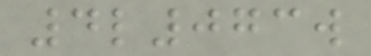4l073w
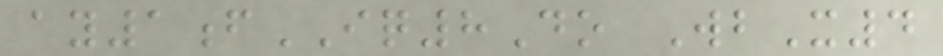ay1fIQ8Do WbX4
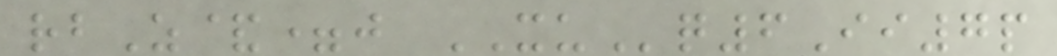rbZ&=j XUq6Ii7p
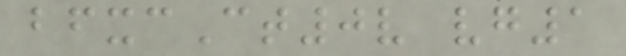bfxcCt0v vg1
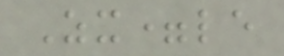Zx=le
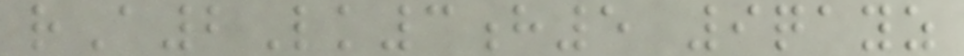rA2Lk3h5 9qayz
